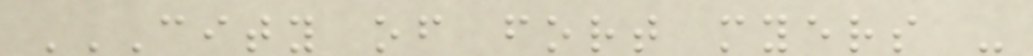CITY OF FORT MYERS -
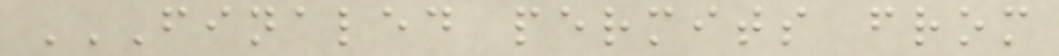FINALED PERMITS FROM
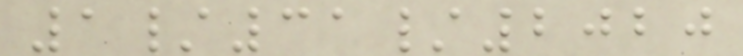1/31/2020
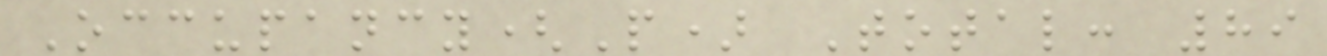Occupancy(P) Total: 89
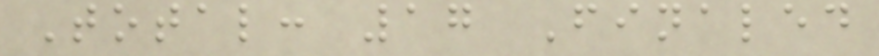Total: 17 Finaled
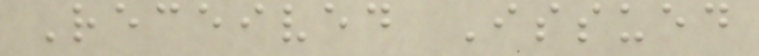Received Issued
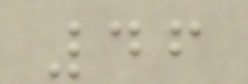46
